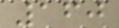160
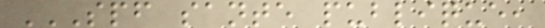SPF SANTE PUBLIQUE,
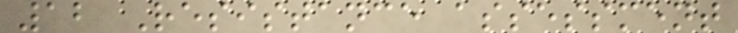12 Resistance assessment
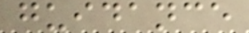guidance
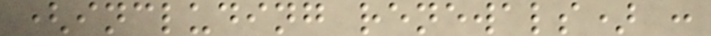(including renewals) :
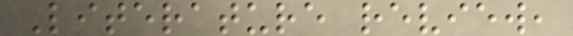Literature review,
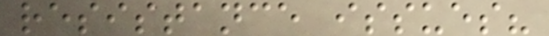resistance issues?
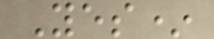Yes*
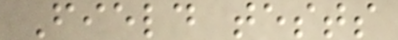Field tests
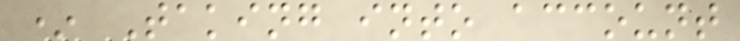* Taking into account
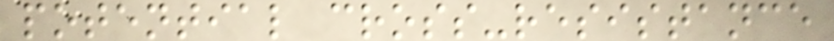potential cross-resistance
